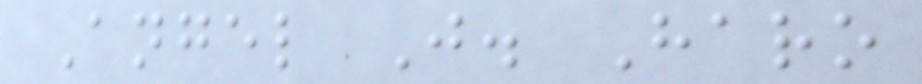Angel J. Haro
